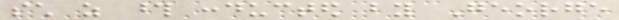such as those conducted by George
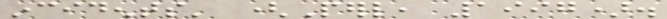incidents' (Perl, 1997).
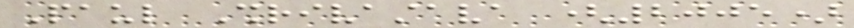Paul Shrivastava (2005)
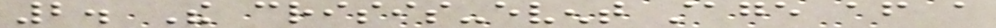2. The crisis-event stage after a
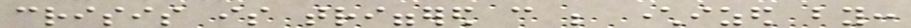crisis is triggered can be characterized by:
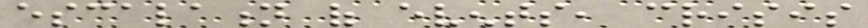escalation of events, crisis
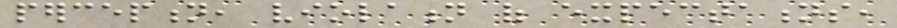perception, violation of expectations,
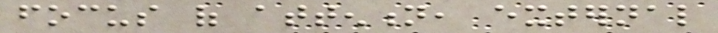focus of attention, external
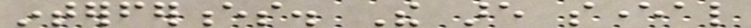interferences. The are several
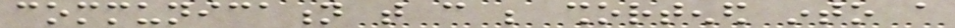communication that can be shortened into a
